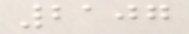2107
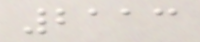2113
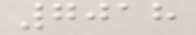7018
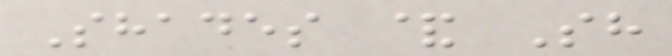Shades & Sh
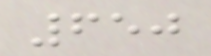650
